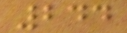244
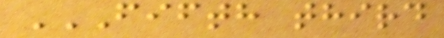FIFTH THIRD
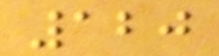120
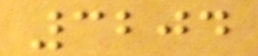3204
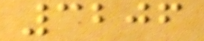3206
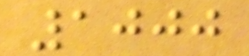1000
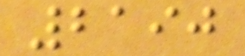2190
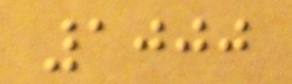1000
